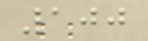100
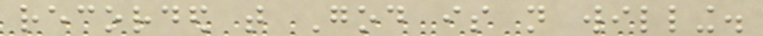recorded that God is not willing.
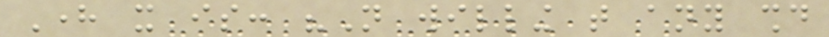Here it is: "Not willing that any should
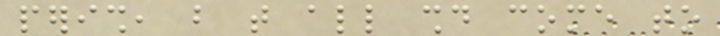perish, but that all should come to
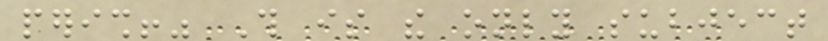perish!" This is the only subject
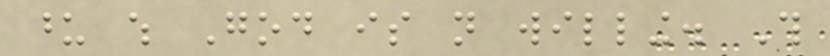upon which God is not willing. This
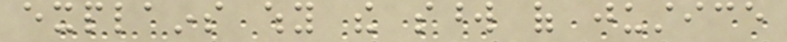explains why the sword of justice
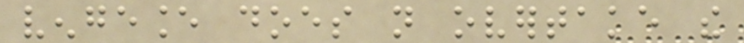vengeance does not overtake the
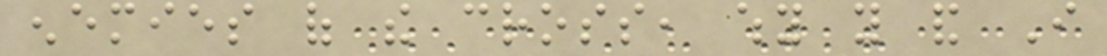enemies of the cross, why you and I
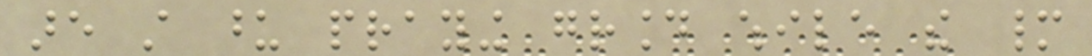are still upon praying ground while the many
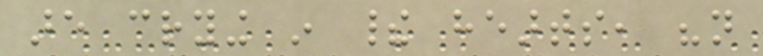are crying in their hearts, "not
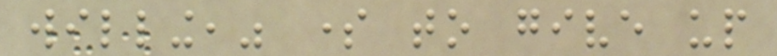willing," some to give up
